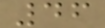46
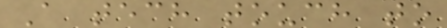A tech touch to
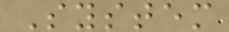System
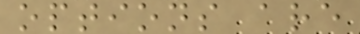options are
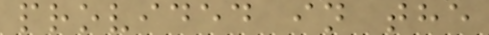provided in the
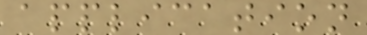application
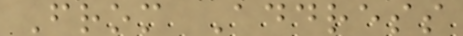From Address
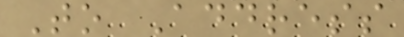To Address
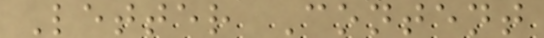Letter Content
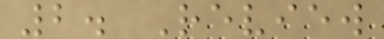2. Review
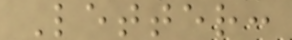Letter:
